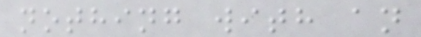nothing with an
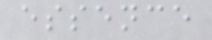essence
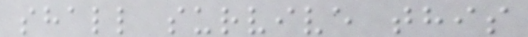shall survive this
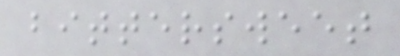bittersweet
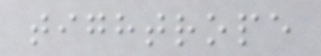tightrope
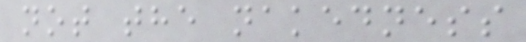not the nakedness
